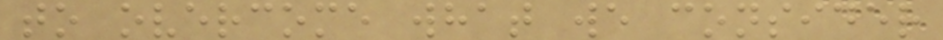to overcome what we consider
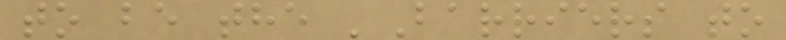to be the 'Barriers to
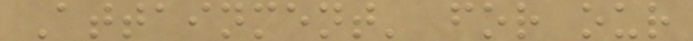Attainment' for our
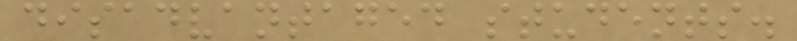disadvantaged students.
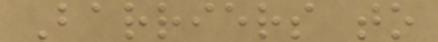Barriers to
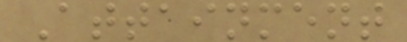Attainment
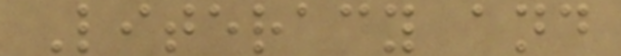Literacy and
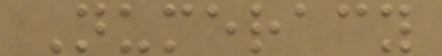Numeracy
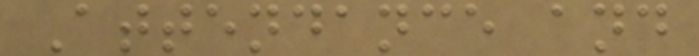Attendance and
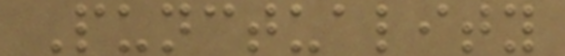Punctuality
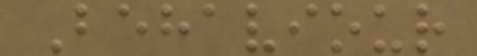Behaviour
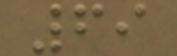69
